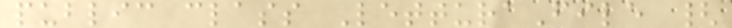public class LetturaFile {
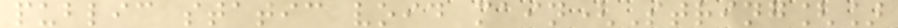public static void main(String[]
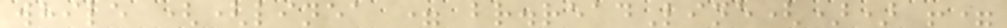while ((linea = br.readLine()) !=
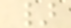}
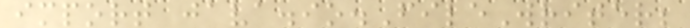import java.io.FileWriter;
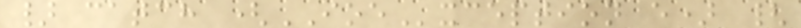} catch (IOException e) {
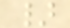}
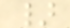}
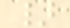}
